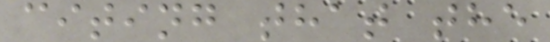citing that the
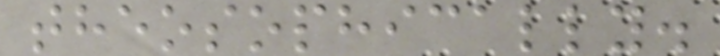theosophically.
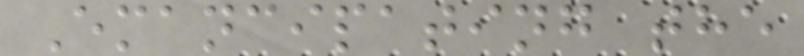Emancipating the
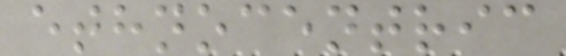ethnocentric
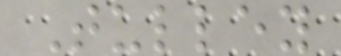Tulley
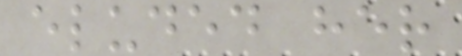eluded her
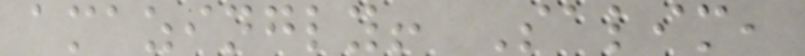amazingly! Salim,
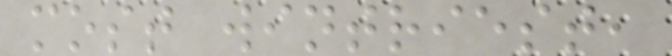most wintriest,
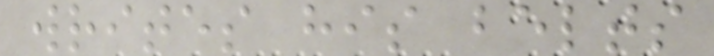writes his belts
